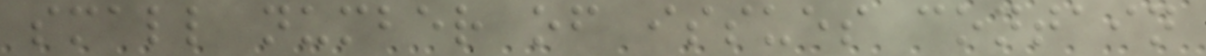small number of issues contain
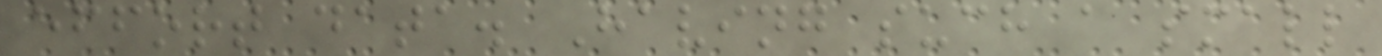effort data. Having such a small
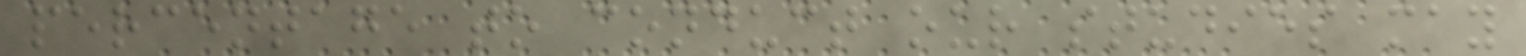percentage to conduct our studies may
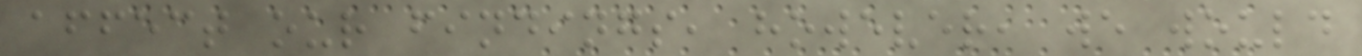affect our findings, however, we would
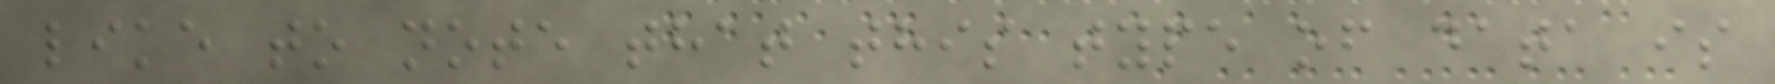like to note that this type of data is
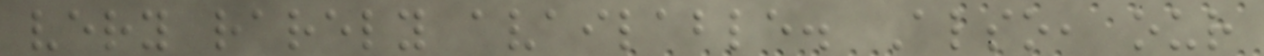very rarely available. Also, our
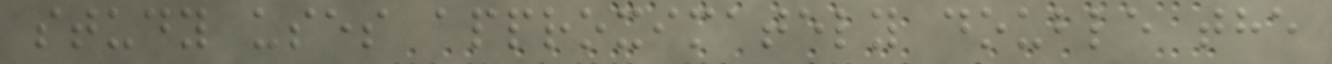study uses approximately double the
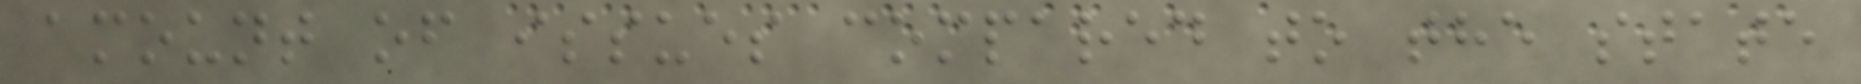amount of issues compared to the state
